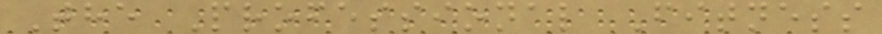The Professional Fitness
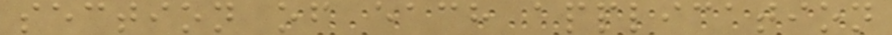section of each application
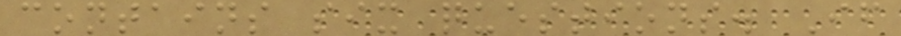contains six questions. If
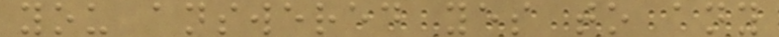you answered yes to any
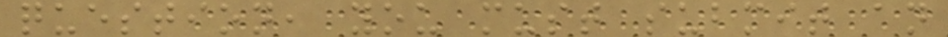question, you must submit an
